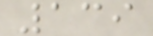139
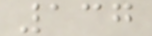137
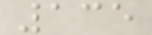135
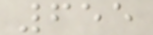655
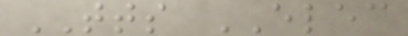TTS ELEC
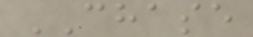CHASE
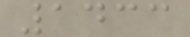1433
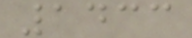1433
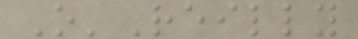O'Reilly
